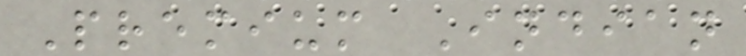Premium Indian
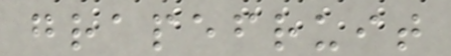grapefruit
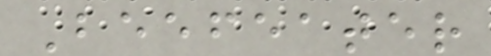Beefeater
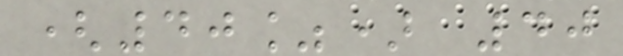(40%) 40
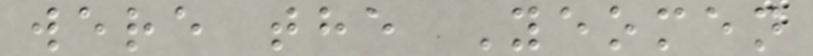were the Yeomen
